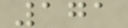171
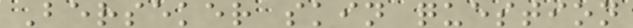Berseker skin question
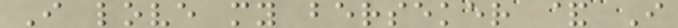I love my berseker & I
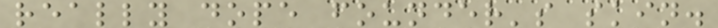really dope founder's skin.
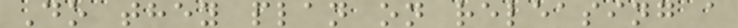Do they plan on releasing a
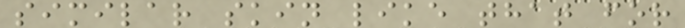similar skin like that for
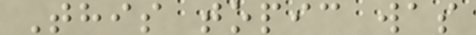This topic was
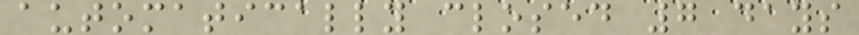automatically closed 7 days
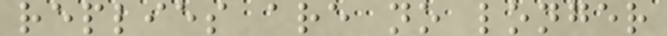replies are no longer
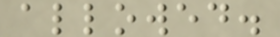allowed.
